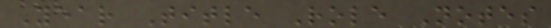Year Title Role Notes
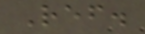Ref.
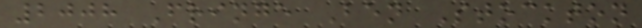2008 Fringe Ben Stockton
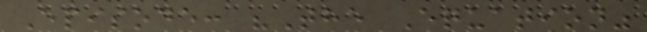Episode: "The Equation"
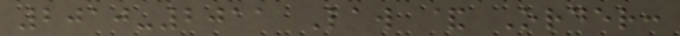2010-2011 Law & Order:
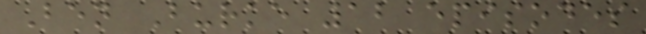Ben Burke 12 episodes
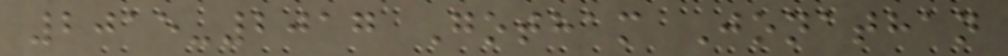2015-2017 Gotham Jonathan
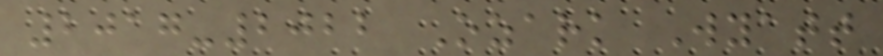2017-2022 Ozark Wyatt
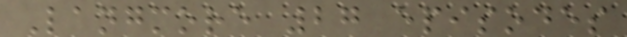Langmore 27 episodes
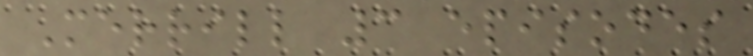Merrill 3 episodes
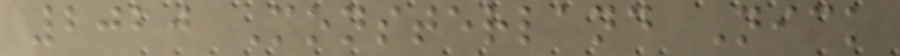2020 Monsterland Nick
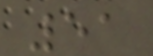51
